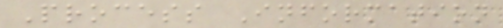Process Information
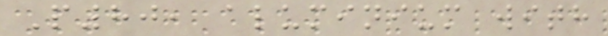P80, aluminium with
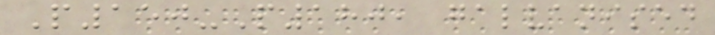P150-P180, galvanised
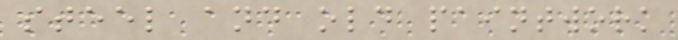steel and old paintwork
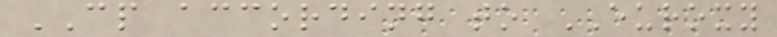CP according to EUROXY
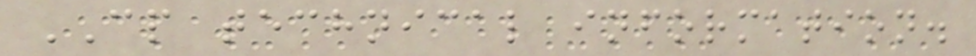CP technical information.
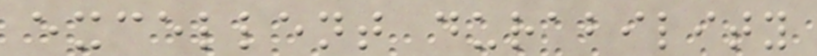excellent durability
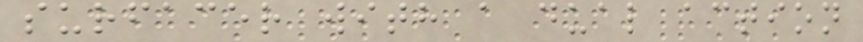surfacer with a dual action
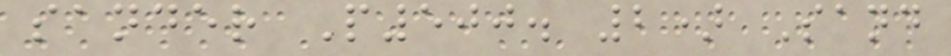sander P500. 2) Sand
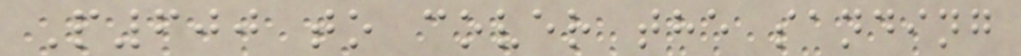P600 to cover the sanding
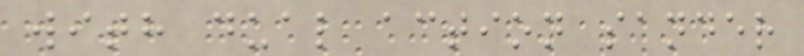with dual action sander
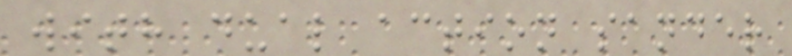with dual action sander
